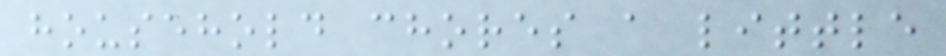household chores a little
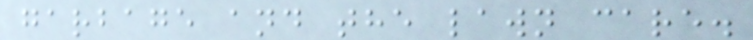garbage and the lawn care.
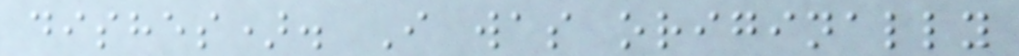dishes). I was originally
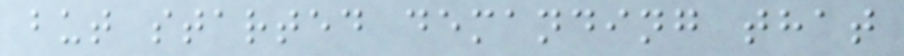but started demanding that
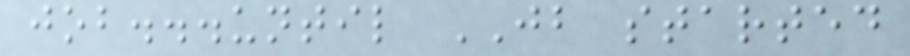job...until JB started
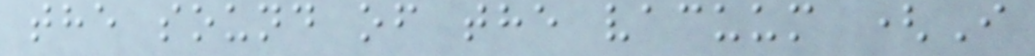the sound of the vacuum (I
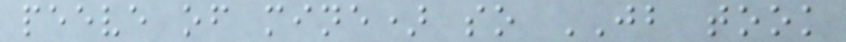peeve of mine) so JB took
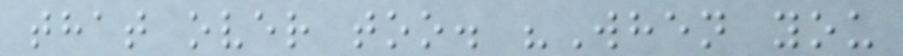that over too. "When you
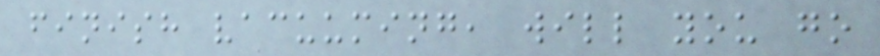finish vacuuming, will you go
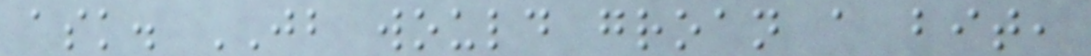ask. JB would groan a bit,
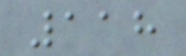118
